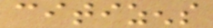citizens
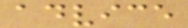advice
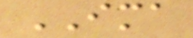IMA
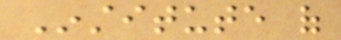Institute of
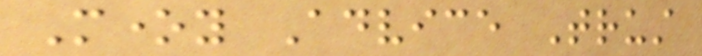Money Advice Trust
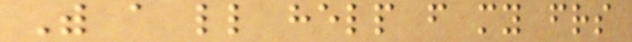With a little help from my friends
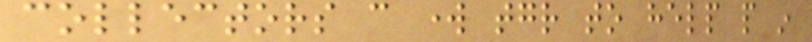collectors can work together to help people in
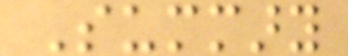Summary
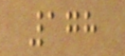178
